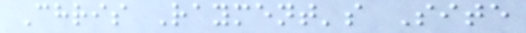Chris Rayment's Site
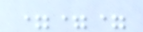===
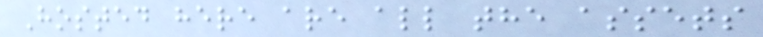Hosted here are all the assets
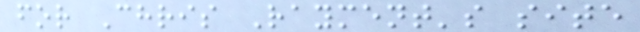for Chris Rayment's site
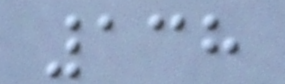138
